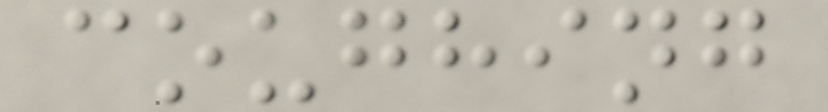coughing
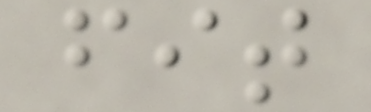fit
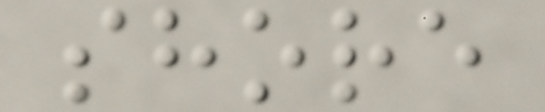shore
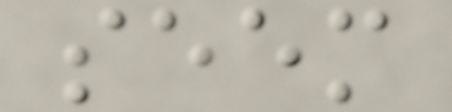seem
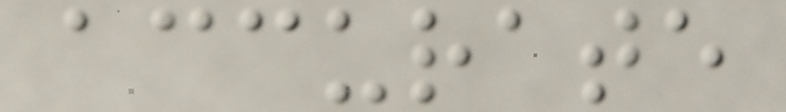accurate
